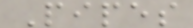Pipes
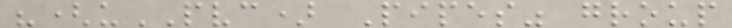"(uPVC) Pipes" group
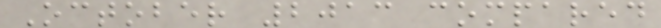October 2013 compared
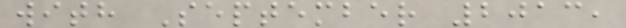with September 2013,
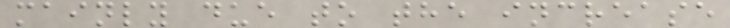mainly due to the increase
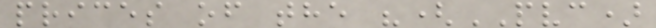prices of the "(PVC)
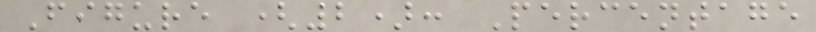Figure (2): Percentage
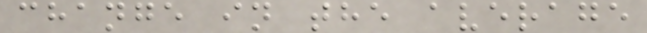change in the average
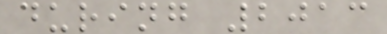during 2013
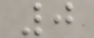0
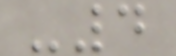-4
